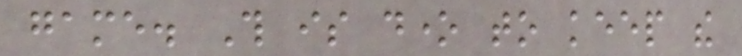game. This is done to keep the
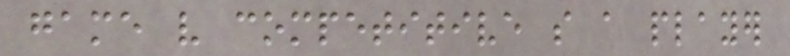game very competitive so a player
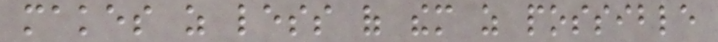makes as less of them as possible
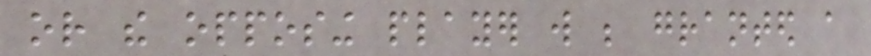or the opposing player will be granted a
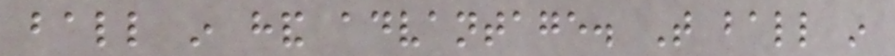ball in hand advantage. That ball in
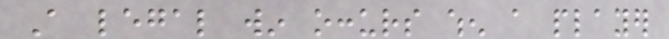A legal win occurs when a player
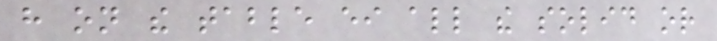have on the table either all the solid or
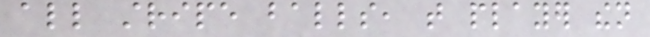all stripe balls, that player then
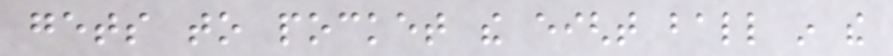gets to pocket the eight ball in the
